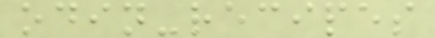odin-recipes
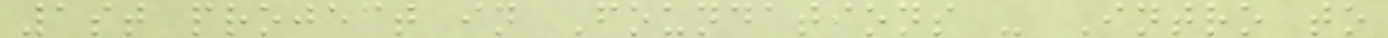1st project in Foundations - Intro to
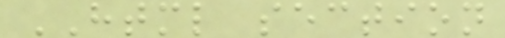HTML section
